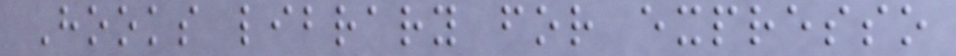Hooks library for expresso
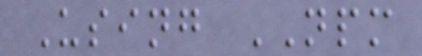Using NPM
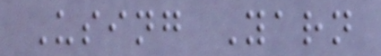Using Yarn
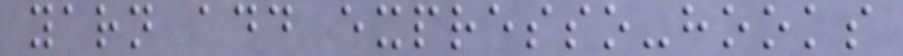yarn add expresso-hooks
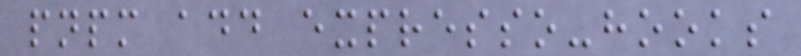pnpm add expresso-hooks
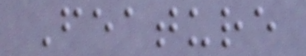Feature
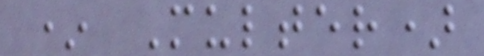* Multer)
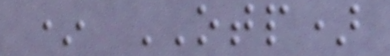* OTP)
